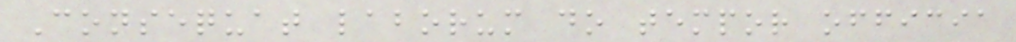Consequat laborum do tempor officia
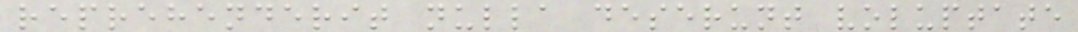reprehenderit nulla deserunt voluptate
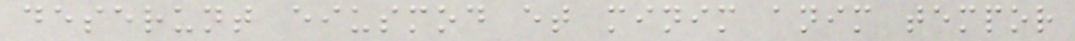deserunt eiusmod et minim anim tempor
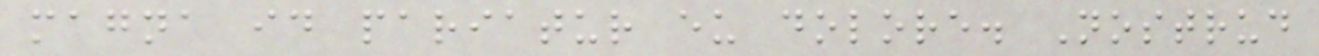magna id pariatur eu dolore. Nostrud
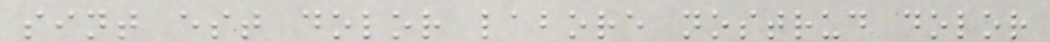sint est dolor labore nostrud dolor
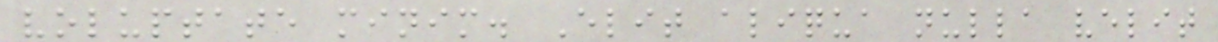voluptate minim. Elit aliqua nulla velit
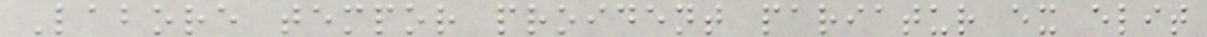Labore tempor proident pariatur ex elit
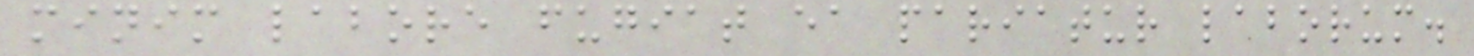minim labore fugiat ea pariatur laborum.
